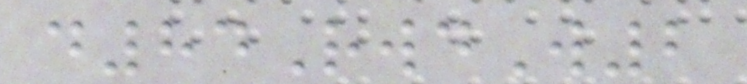d84RwdW2
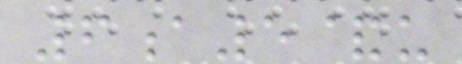6a5&u
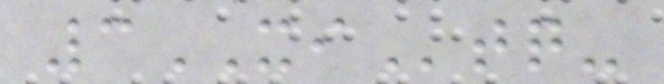3XItq-
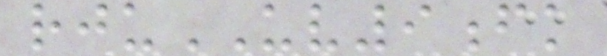rjuUV9fk
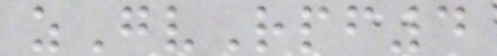zGvRpf4
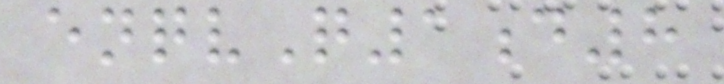enqvQ1d8
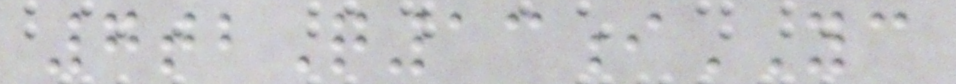7tbQ13iYC
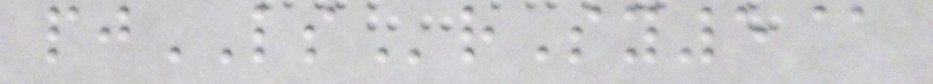pjLSrSy5@
